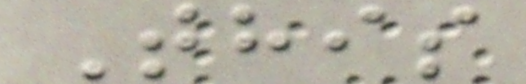This
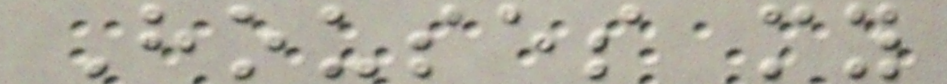Houses my
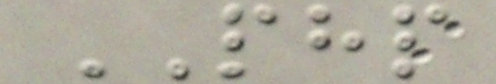PHP
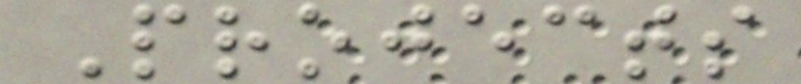Projects
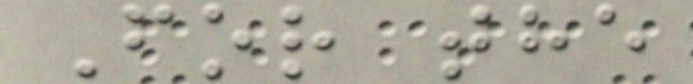For the
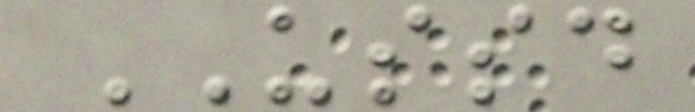USSD
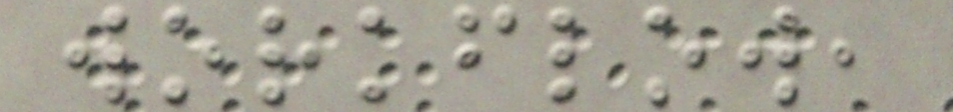workflow,
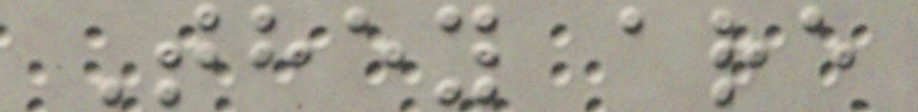They are
